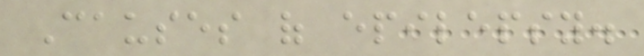Causes of epilepsy.
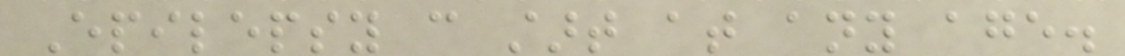Epilepsy can start at any age.
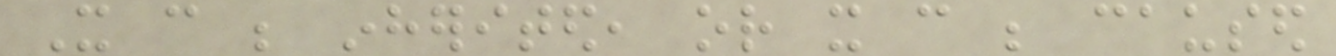It can be inherited, or it can be caused
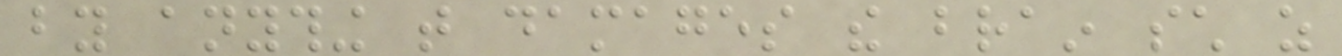by anything that damages the brain such as
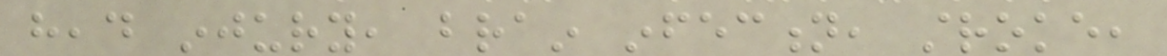head injury, brain infection, stroke,
